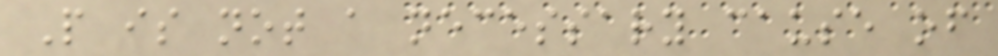P is not a necessary cause of
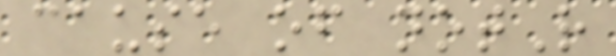cause of notR
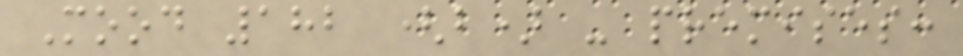Mood 182 (b) - premises:
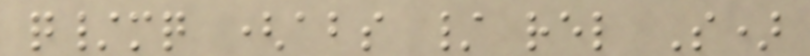q/mq (abs / rel S)
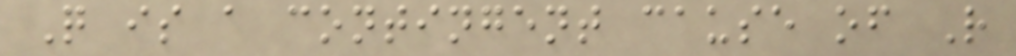Q is a contingent cause of R
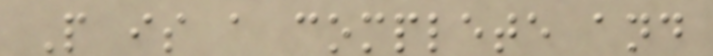P is a complete and
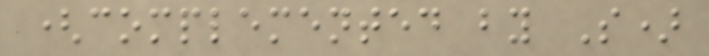(complemented by S)
